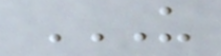US
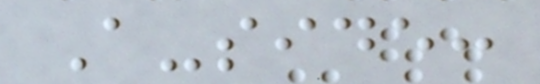A-side:
